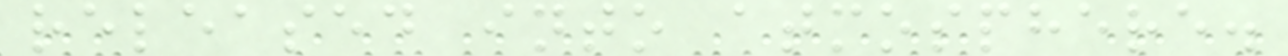released into atmosphere.
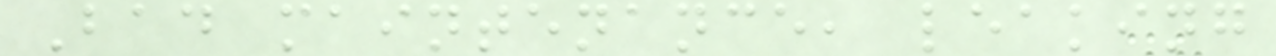Bad maintenance, leaking
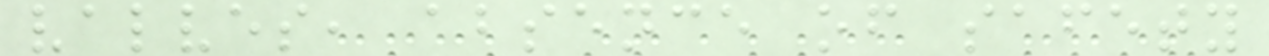valves, absence of safety
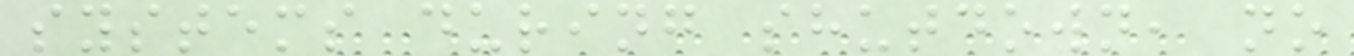systems during shutdown, no
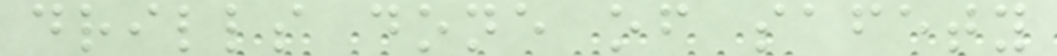drills done of safety
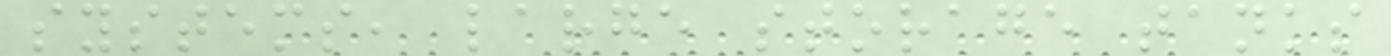systems, large storage tanks
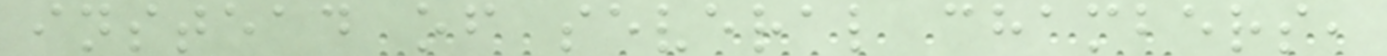instead of several chambers,
